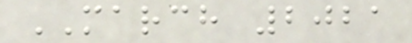MARCH 2021
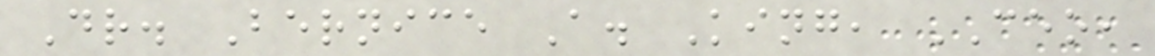Dr. Bernice A. King, CEO,
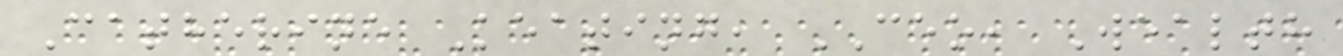Catherine Keating, CEO, Wealth
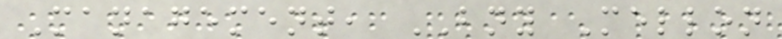Management, BNY Mellon
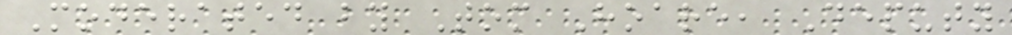Moderated by Tom Hoare, Deputy
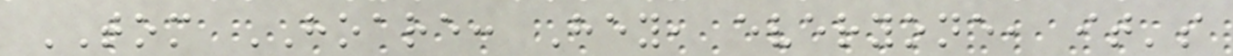TOM HOARE: Hey, everyone, it's
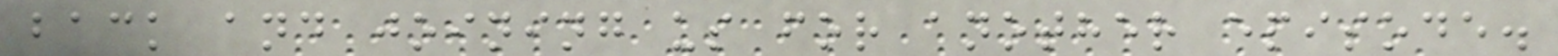back and joining us for another episode.
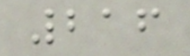216
